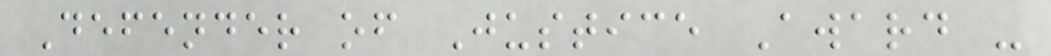Defender of Justice Award -
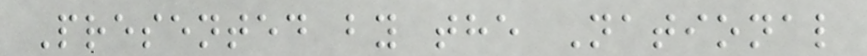Presented by the National
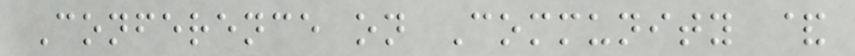Conference on Community &
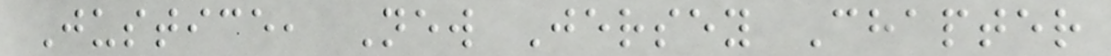Justice, New Jersey Chapter
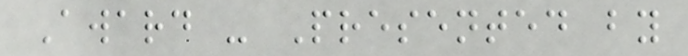Award - Presented by
